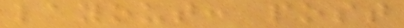layout: post
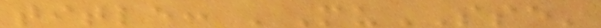title: 'MuSSE'
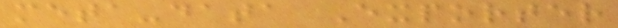meta-data Exporter
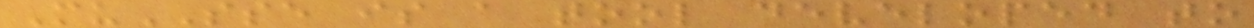MuSSE is a tool developed to
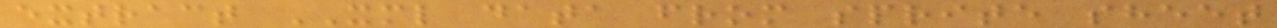extract XML data from sprite sheet
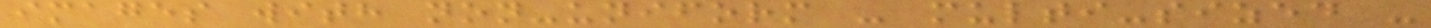images with non-uniform - multi-sized -
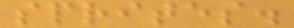sprites.
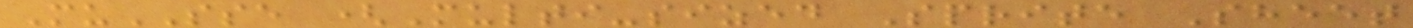MuSSE (Multi-sized Sprite Sheet
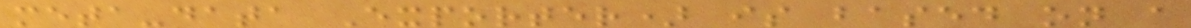meta-data Exporter) is based on a
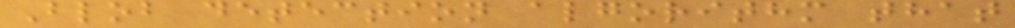Blob detection algorithm that
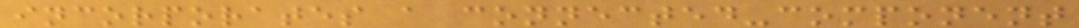incorporates a connected-component
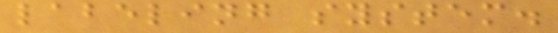labeling system.
